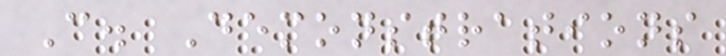C. Demonstrations
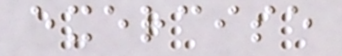exercise
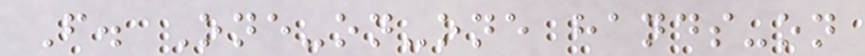F. One-on-one hands-on
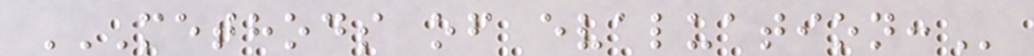METHODS OF EVALUATION:
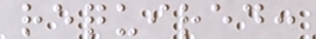required:
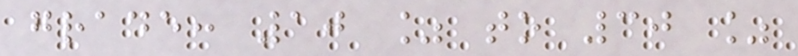grade: 10 % to 30 %
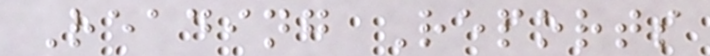Reading Reports
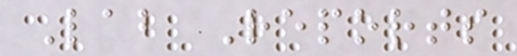Lab Reports
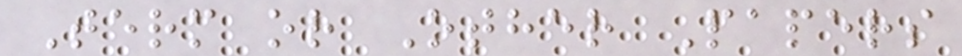Term or Other Papers
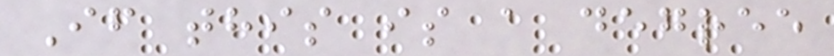If this is a degree
